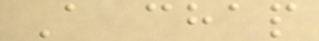A chap
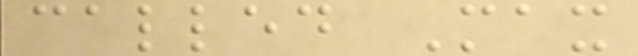called Max
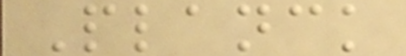Planck
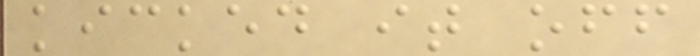kicked it off
